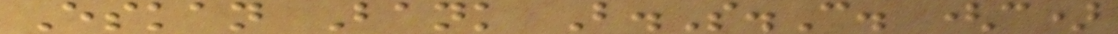Eskan Bank B.S.C. (c)
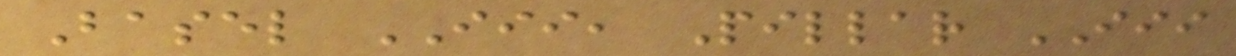Basel III, Pillar III
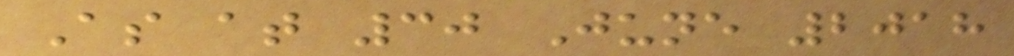As at 30 June 2018
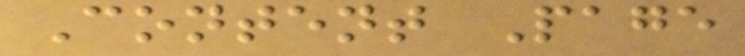Content Page
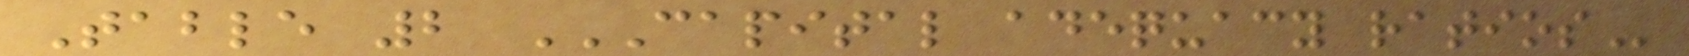Table 2 CAPITAL ADEQUACY RATIOS
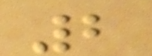2
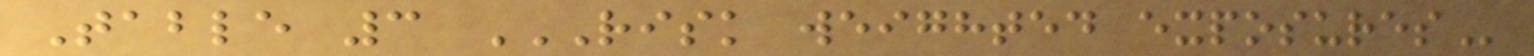Table 3 RISK WEIGHTED EXPOSURES
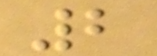2
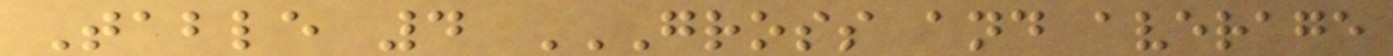Table 4 GROSS AND AVERAGE
